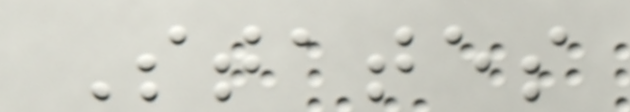States
